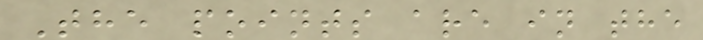The points are in the
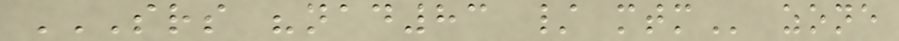SRS "NAD83 / MTM zone
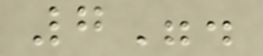7".
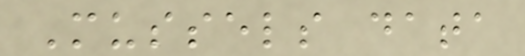Mussels data
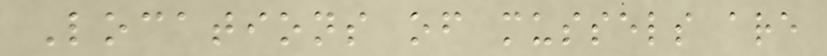Locations of mussels are
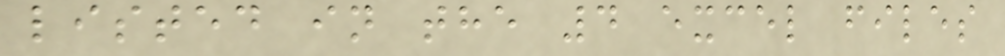listed in the 4 excel files
